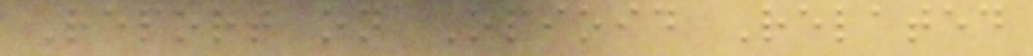Report on Opioid Related
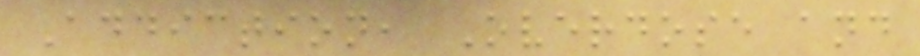Addiction, Overdose and
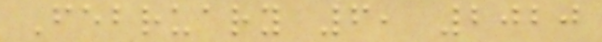February 6, 2020
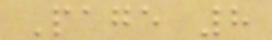Page 8
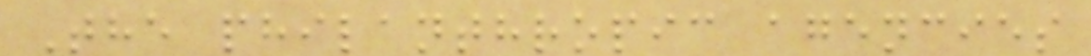The philanthropic agencies
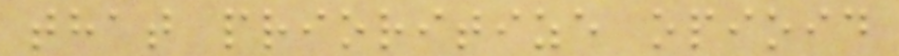that prioritize opioid
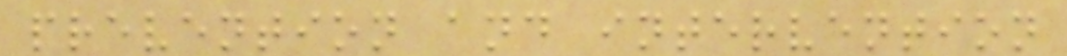prevention and intervention
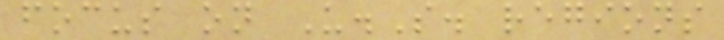focus on U.S. regions
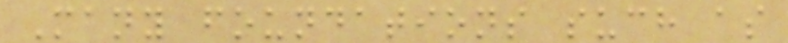Many foundations such as
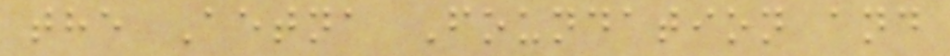the Aetna Foundation and
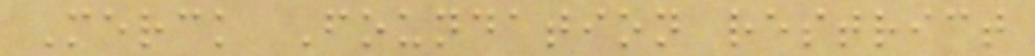Merck Foundation restrict
